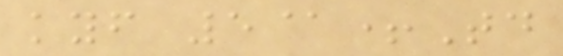kyf 5@+Td
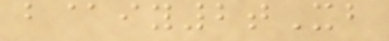b@iy2tXb
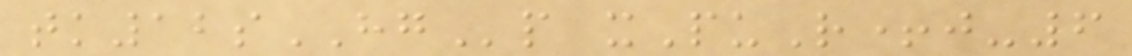tk12sHGp xPuR+j-6
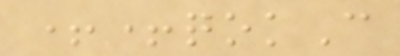++qokC
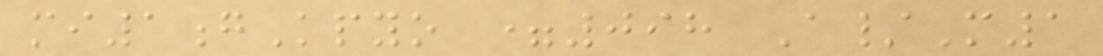mi1gKpyo =098 A/M1
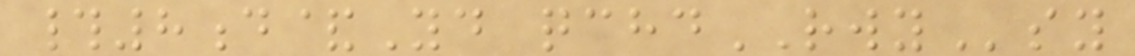#8d&Yd qchdRWYsy
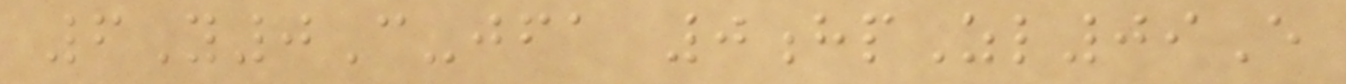6Y0C-jfa 0hpZl09E
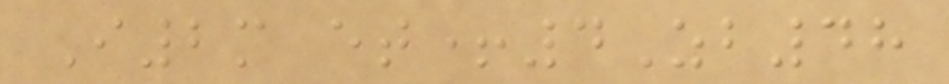I2m et+4Zb48
